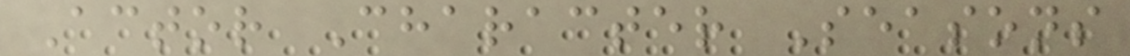Actor Character Seasons
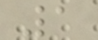1
